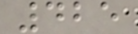425
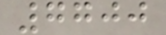7700
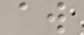aw
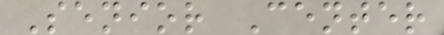Senior Center
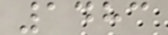1483
